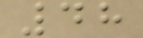48
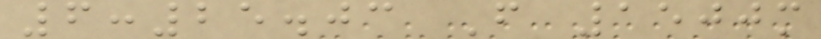6:25.03 F 1500m
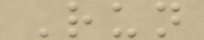Run
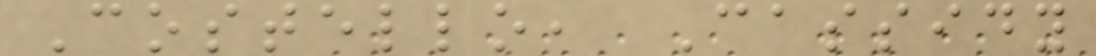Costello, Cassidy
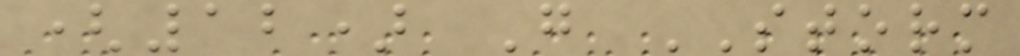(12) G STORM
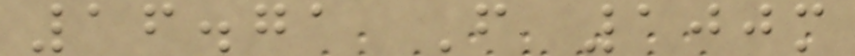16.71 F 100m
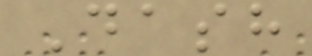Dash
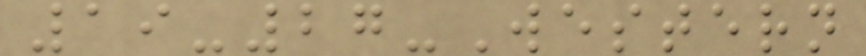19-27-Western
